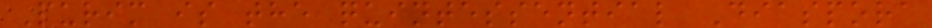Purim is the quintessential Diaspora
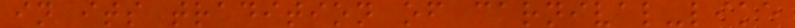in its tradition of carnival-like
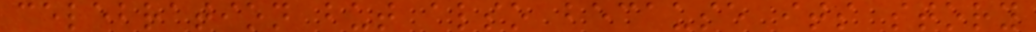celebration but also because its story
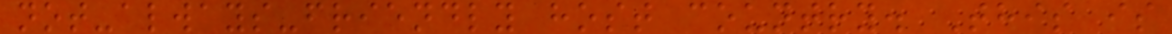not-always-friendly host country. This is
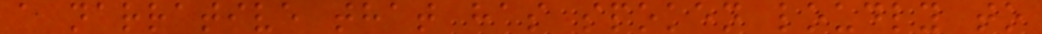a narrative that has spoken loudly to
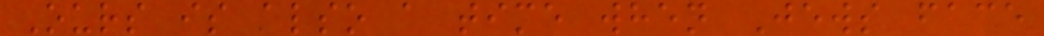Ours is also a time when Jews face
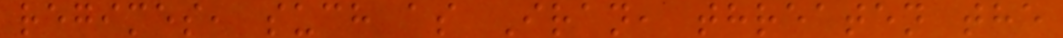regimes, such as Iran, threaten the
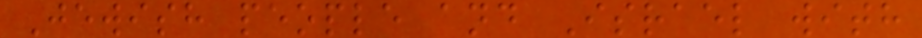Jewish people and Israel with
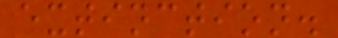extinction.
